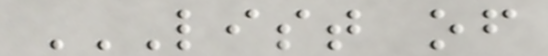LIST OF
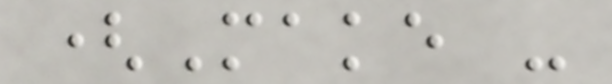(Make -
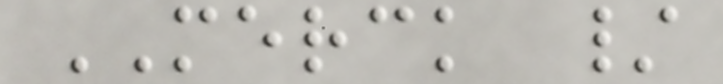MERCK /
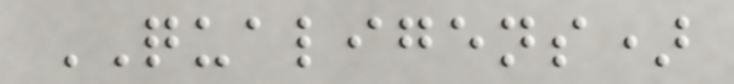QUALIGENS)
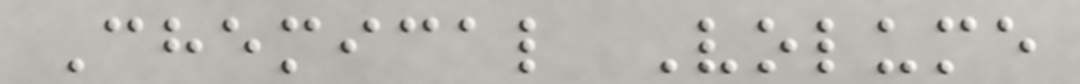Chemical Volume
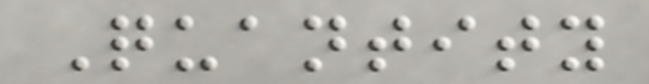Quantity
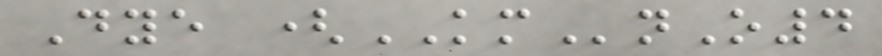Dye (KMnO4
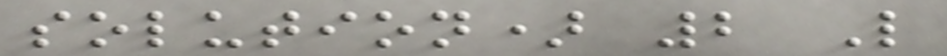solution) 2 L
